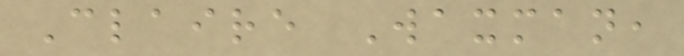Claire Waxman,
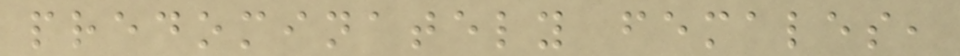predominately females,
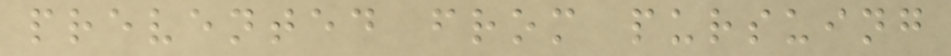prevented from pursuing
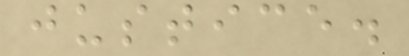justice.
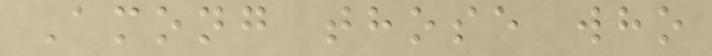Among those who
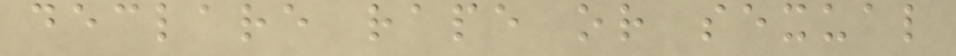declare rape or sexual
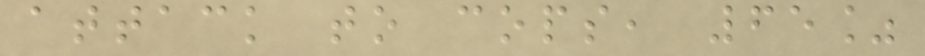attack to cops, 65%
